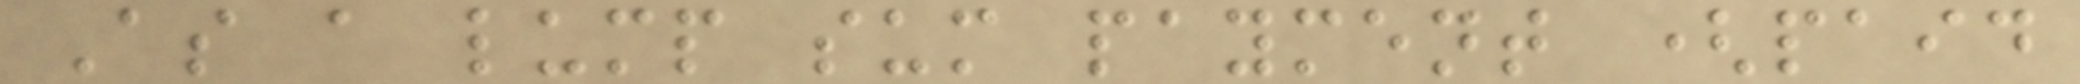As a lump sum payment (paid
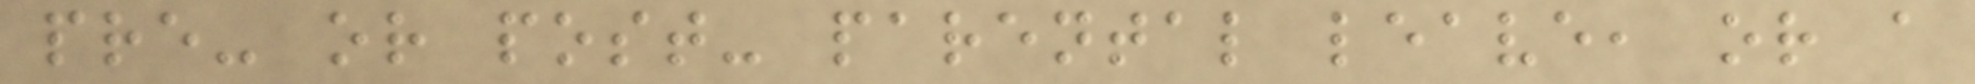pre- or post- parental leave, or a
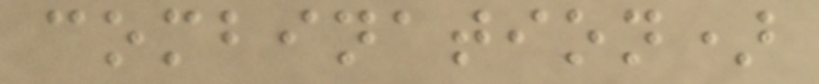combination)
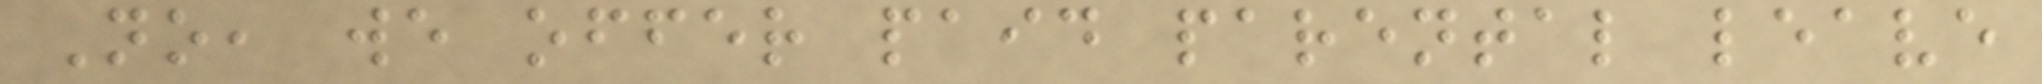No, we offer paid parental leave
